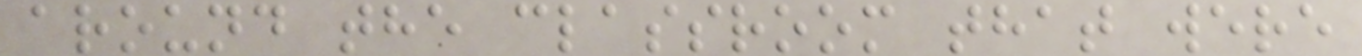around the classroom that were
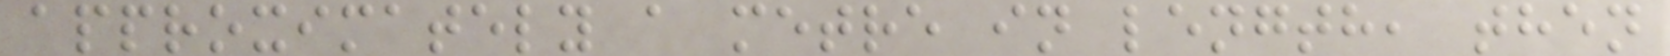approximately a metre in length, then
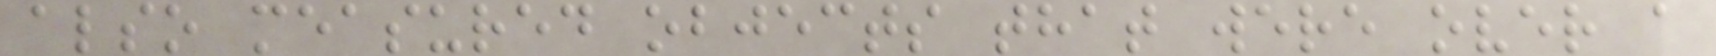also measured objects that were over a
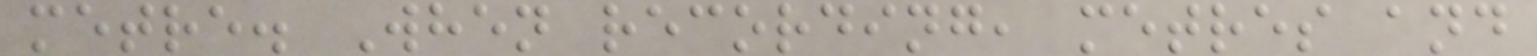metre. When recording, metres and
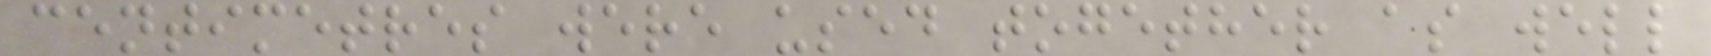centimetres were used together as well
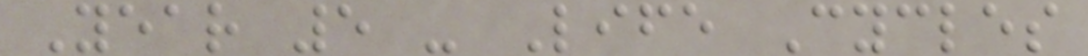Year 5 - Life Cycles
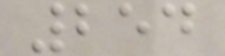254
